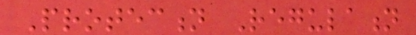Protection Regulation
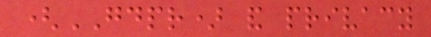(GDPR) and privacy
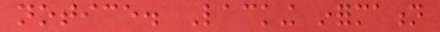notice. Lacking information
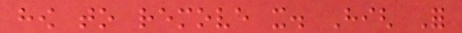how to remove it. High For
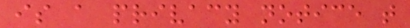is a privacy notice that
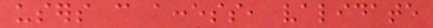users can access, validate
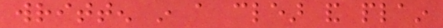written in a clear and plain
